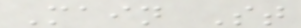Main St
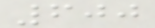600
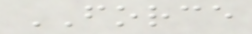FORCE
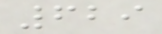629
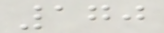170
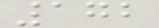172
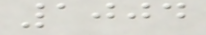1004
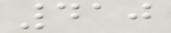410
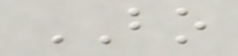BO
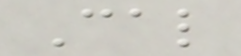Cal
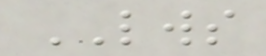LWS
